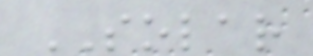SOLAR
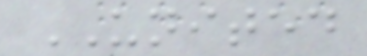UNITED
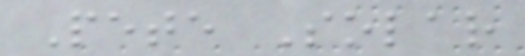Pete Solar
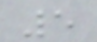5
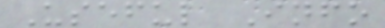Useful Info
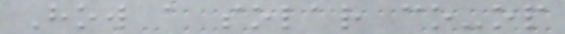How a solar co-op
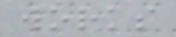works
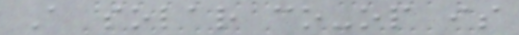A solar co-op is
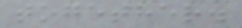together.
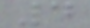4
